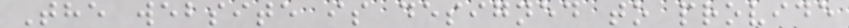The website is designed to provide
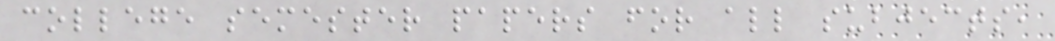college semester papers for all subjects,
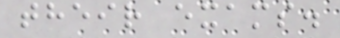their exams.
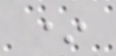*
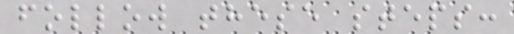follow these steps:
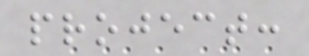project:
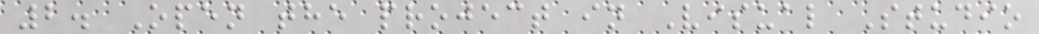2. Open the project in Visual Studio
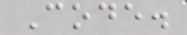Code.
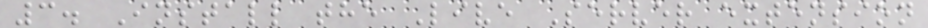3. Install the Live Server extension
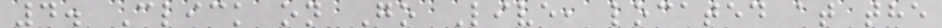4. Click on Go Live, located at the
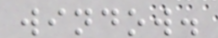window.
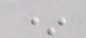*
